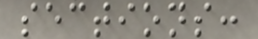sections:
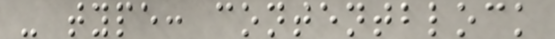- type: contentblock
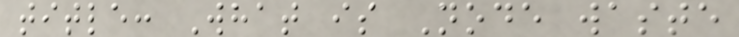title: What is Node waste
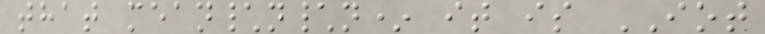that mean\n\n* it is IOT
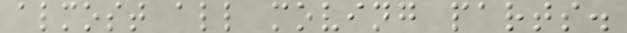almost all moving parts.
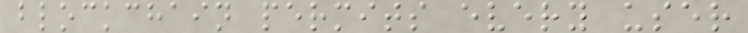blockchain permits every user
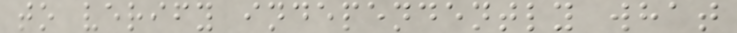to verify independently what
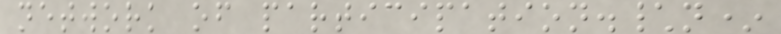network of participation.\n*
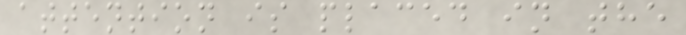attention is placed in the
